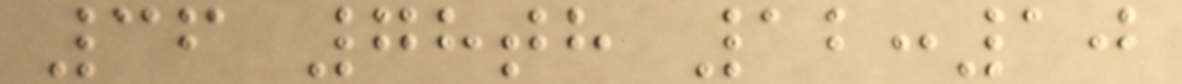36 78th 12:10
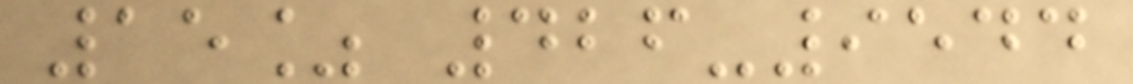15% 426-9544
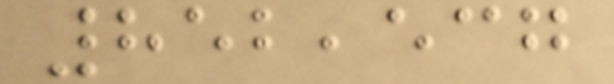852,537
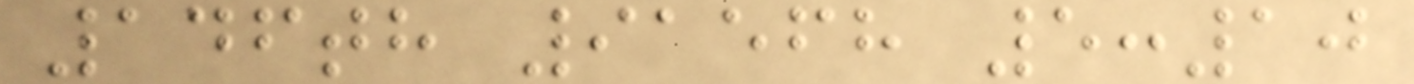146th 91568 5:10
